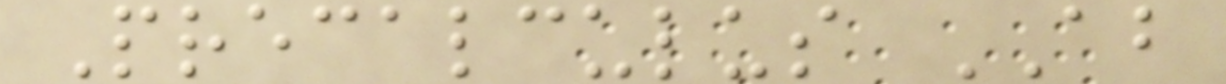Precalculus AB
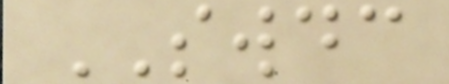SWDC
